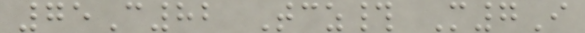75C82 Tcz# M7I
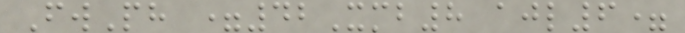FwPh =42Xmb8 ajl6=
